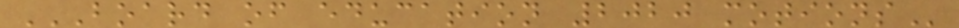BOARD OF EDUCATION 2020 MOTIONS
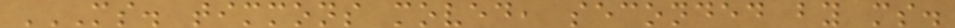MS. TIMMONS MOVED, SECONDED BY MS.
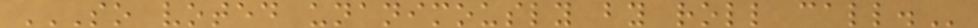SO VOTED UNANIMOUSLY BY ROLL CALL.
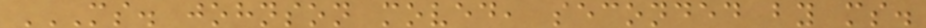MS. JOHNSON MOVED, SECONDED BY MS.
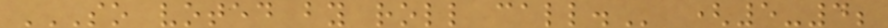SO VOTED BY ROLL CALL. (5-4;
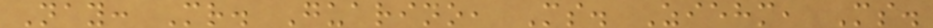Nay: Mr. Guarino, Ms. Ziehm, Ms.
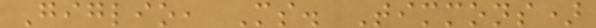Giglio, Ms. Timmons)
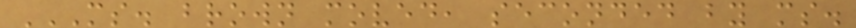MS. BROWN MOVED, SECONDED BY MS.
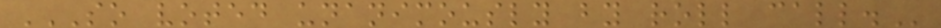SO VOTED UNANIMOUSLY BY ROLL CALL.
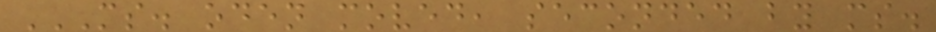MS. ODEN MOVED, SECONDED BY MS.
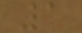1
